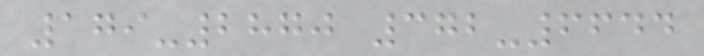179-2870 372-6644
